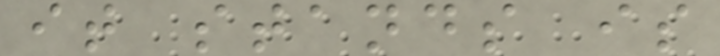it stands is
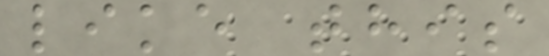like this
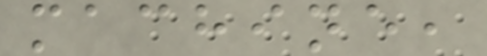machine,
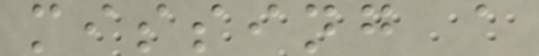missing a
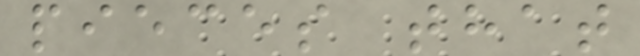pieces that
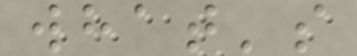what's
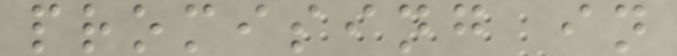promising in
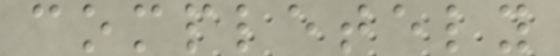completely
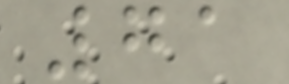71
